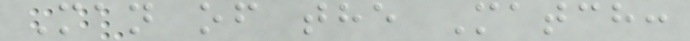Man of the Match:
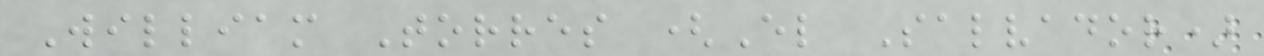William Torres (El Salvador)
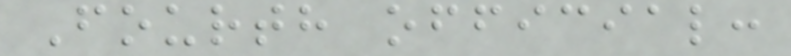Fourth official:
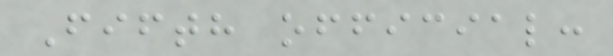Fifth official:
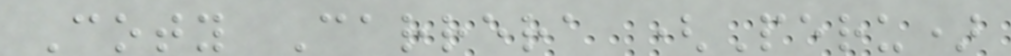Coty Carrera (Peru)
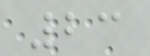23
